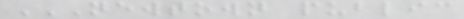NEWTOWN PUBLIC
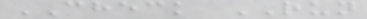CHECK RUN
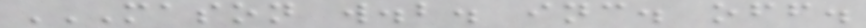MASON W.B. INC. OFF.
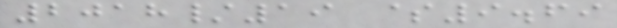2018/19 $9.69
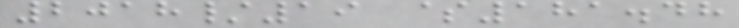2018/19 $181.48
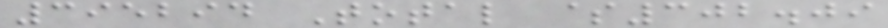395294 Total $302.09
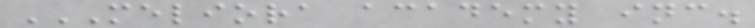MELIORA ACADEMY INC.
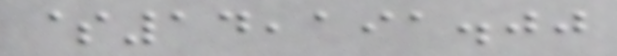$14,191.00
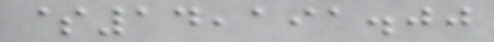$14,191.00
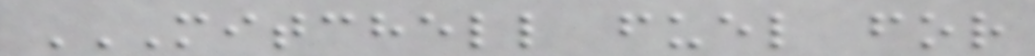MITCHELL FUEL FOR
